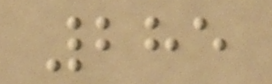285
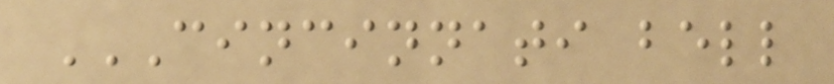CINCINNATI BELL
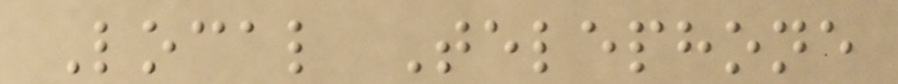Local Telephone
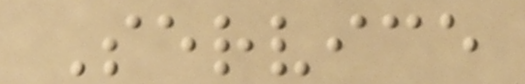Service
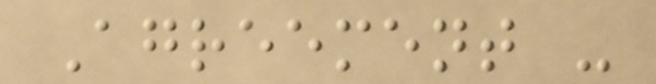Agreement -
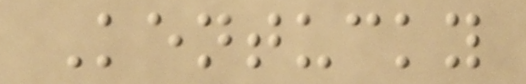Kentucky
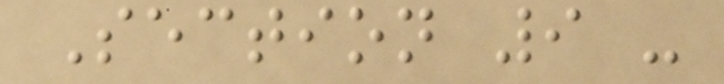Section 9 -
